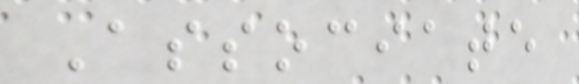Associate
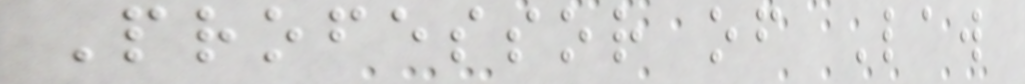Professor of Law
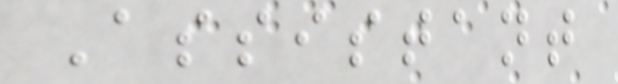Assistant
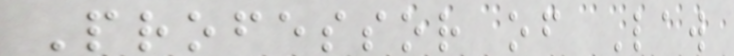Professor of Law
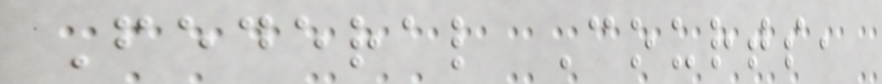Federal Courts,
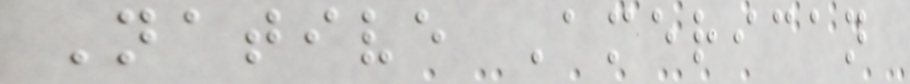Native American
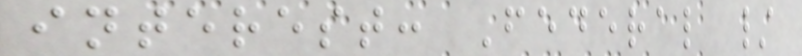interest: Federal /
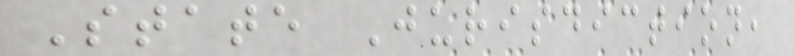State Jurisdiction,
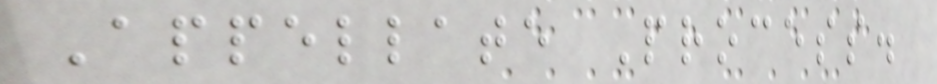Appellate Process.
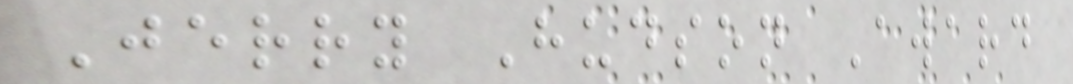Jerry Hudson Award
